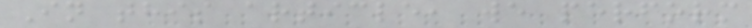In this article, we perform
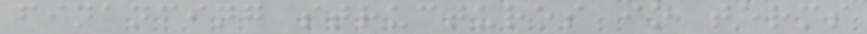financing structures in terms
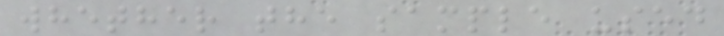whether the sample used
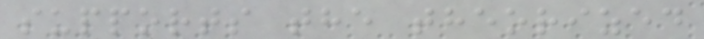supports the theorized
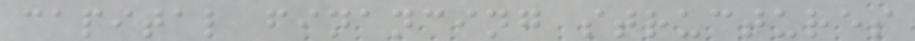capital financing structures
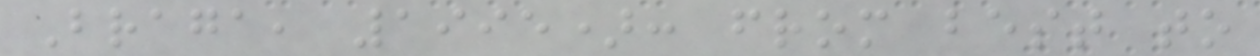Braga, 1995): from best to
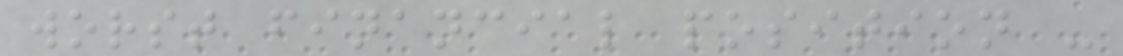worst financial position -
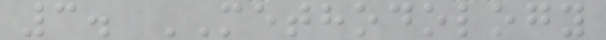3. METHODOLOGY
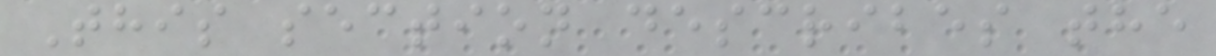This section describes the
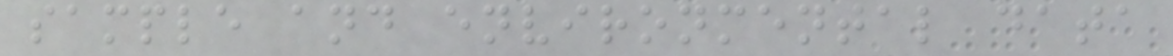sample and environmental data
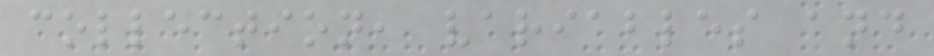collection, variables and
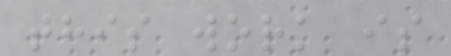this work is
